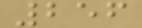256
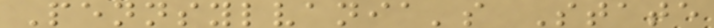Pennsylvania's State
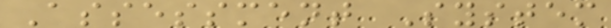Assessment System
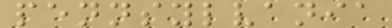pennsylvania
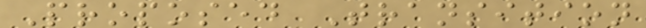Proposed Transition
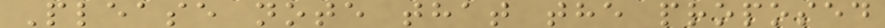Please note that the proposed
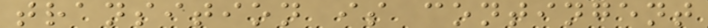transition is contingent
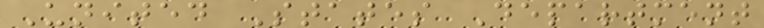United States Department
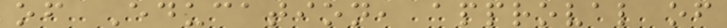of Education, approval of
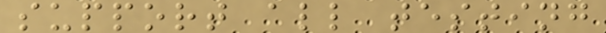support all testing
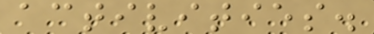activities.
